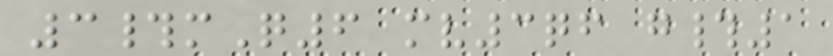3#mQ6 mv3qf g#1
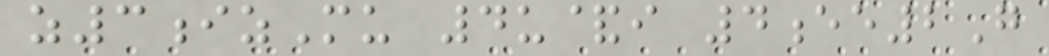z3izMu 4u&i 4ee2G
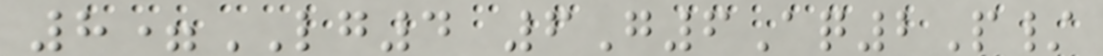8=LG4 6G6Aq2P/
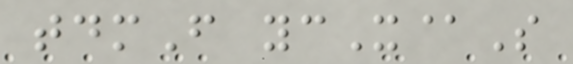tdmF ycX@S
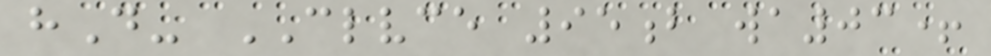hD- CLVCE 95b wa03+
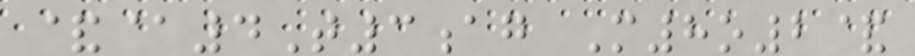&@4T3ag M8o2&
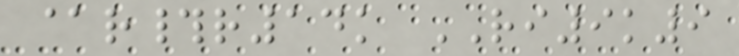@r#r14k RI9k9
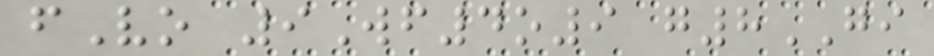fVo 9Wf4o9 g8GI
